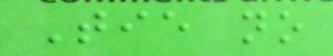Tie no
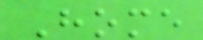Home
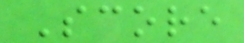Score
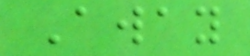Away
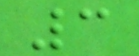3
